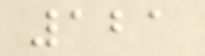121
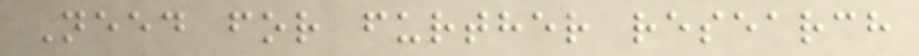Need for further research
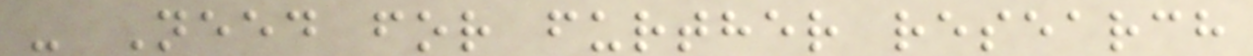- Need for further research
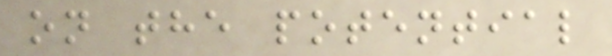on the potential
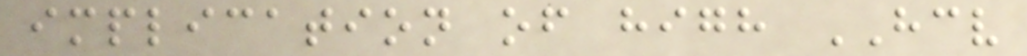implication of high HCV
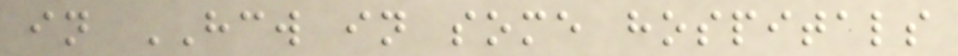in HCW in some hospitals
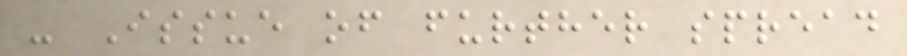- Issue of further spread
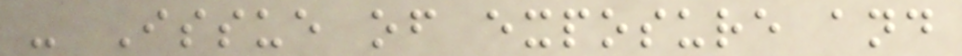- Issue of exposure and
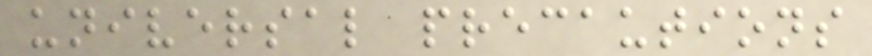universal precautions
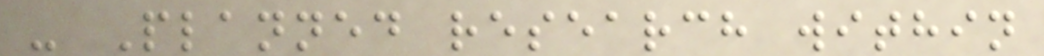- Planned research within
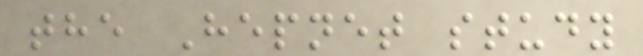the Hepnet study
